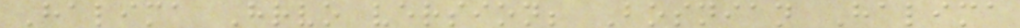Halima Hrvo version; Bosnian Halima
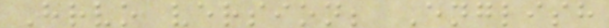Hrvo version; English
